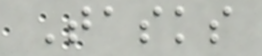Tasks
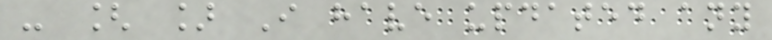- [ ] I have updated any
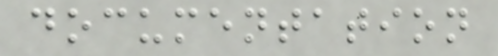documentation
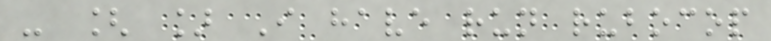- [ ] I have run rubocop
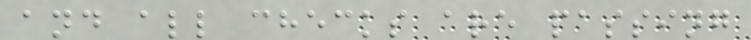and all checks are passing
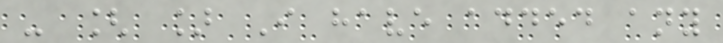- [ ] I have added any
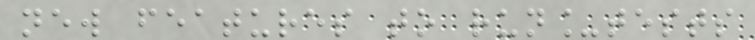new features to run_tests
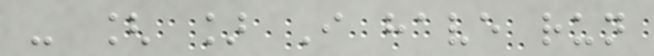- [ ] I have run
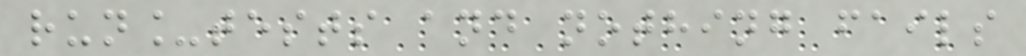run_tests and nothing fails
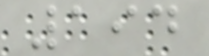194
